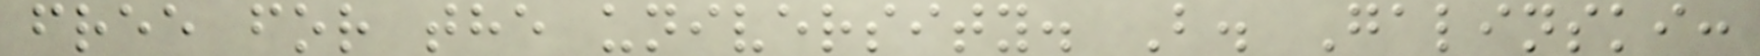free for the university. B. Galinski:
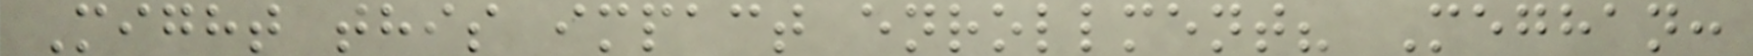Might this impact enrollment? Meghan:
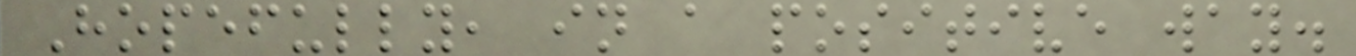Hopefully, in a positive way.
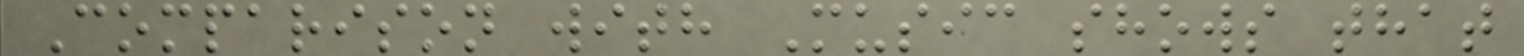Comparison with Music shows that
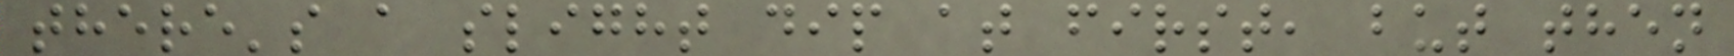there's a slight dip at first, but then
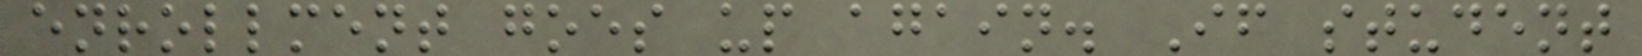enrollment goes up again. If student
